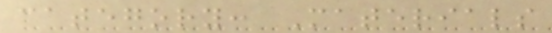category: Materials
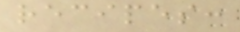recipes:
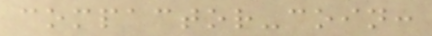compactor-coin:
